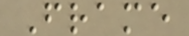Frame
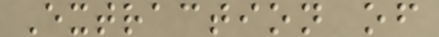Extraction of
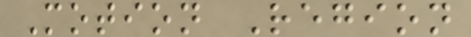Motion Region
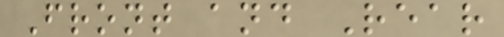Front and Rear
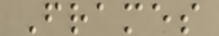Frames
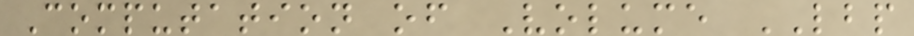Computation of Volume LBP
